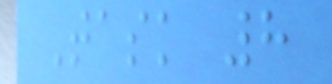Task 8
